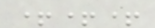+++
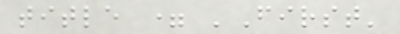title = 'First'
